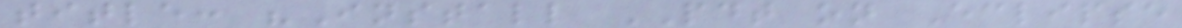title: "Install PDT on Eclipse
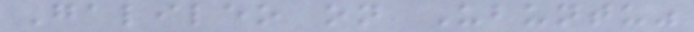Galileo on Ubuntu"
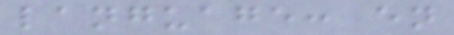language: en
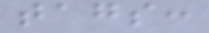tags:
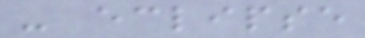- eclipse
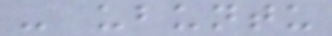- ubuntu
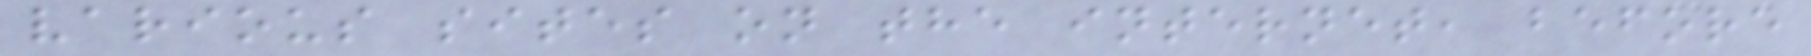various sites on the internet, before
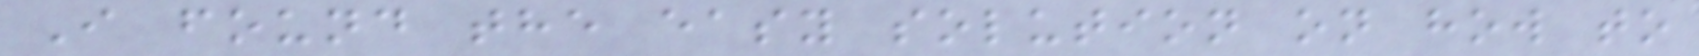I found the easy solution on how to
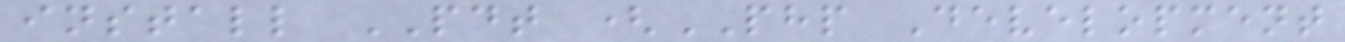install PDT (PHP Development
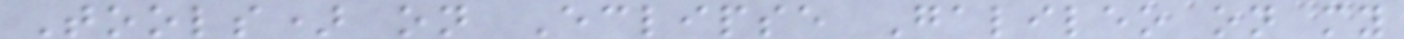Tools) on Eclipse Galileo on my
